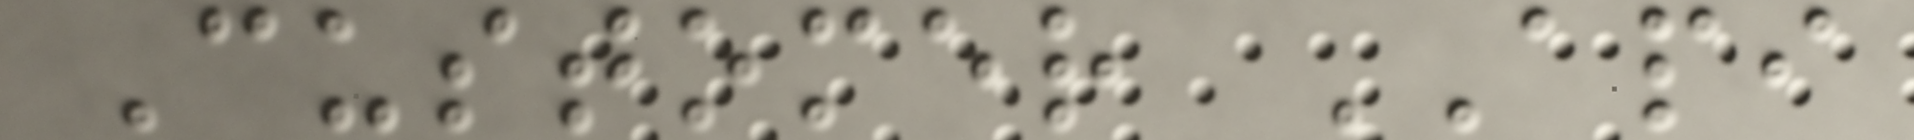Customer API
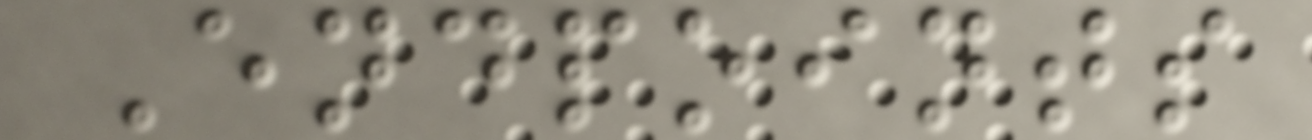Endpoints
